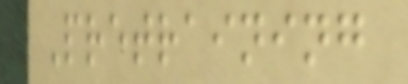Pretraining
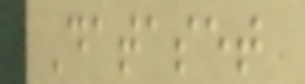Dataset
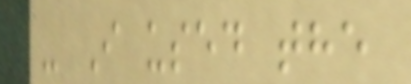- I used the
